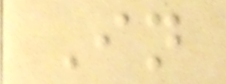In
